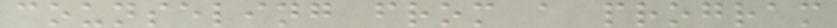counseling from a program
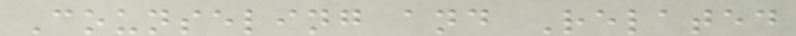Counseling and Related
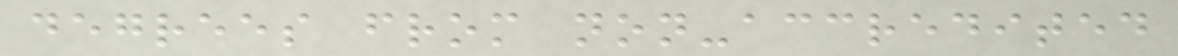degrees from non-accredited
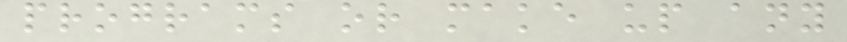programs or make up any
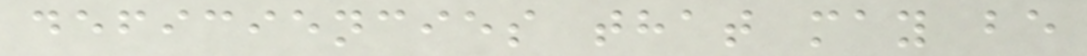deficiencies that may be
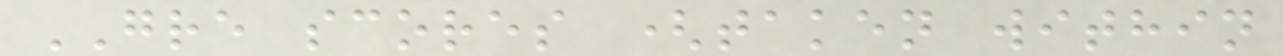GRE scores (taken within
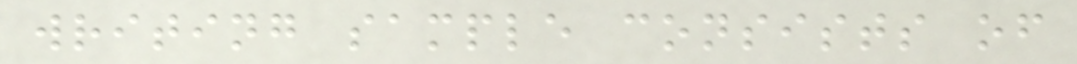writing sample consists of
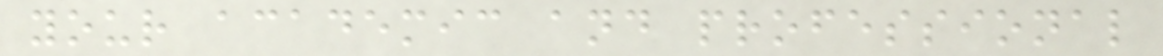your academic and professional
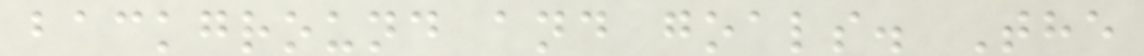background and goals. The
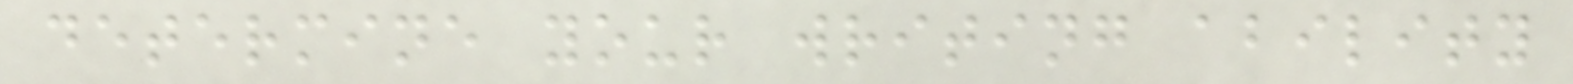determine your writing ability
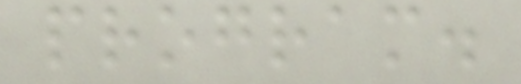program.
